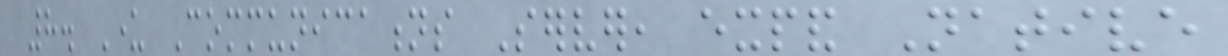8. Under Communications Server, expand Native
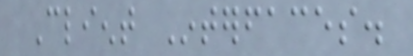Client Interfaces.
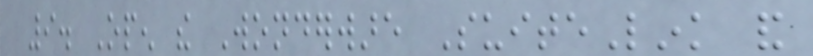9. Open the Wonderware SuiteLink and
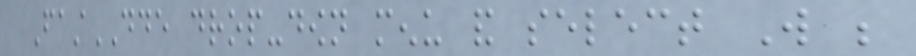FastDDE drop-down menu and select Will be
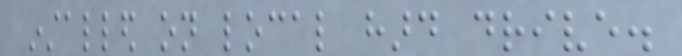installed on local hard drive.
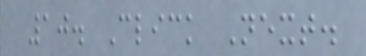10. Click Next.
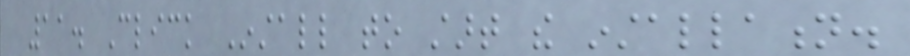11. Click Install to start the installation.
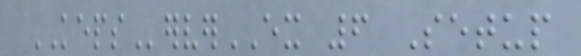KEPServerEX 6 Setup
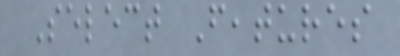Select Features
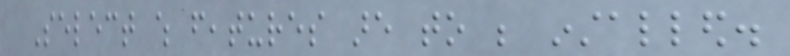Select which features are to be installed.
